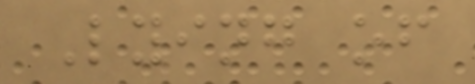Lying of
